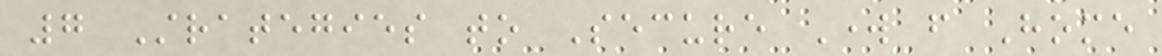7 Strategies to Secure Work from Home
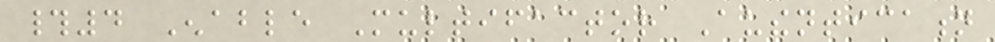#4 Enable Multifactor Authentication
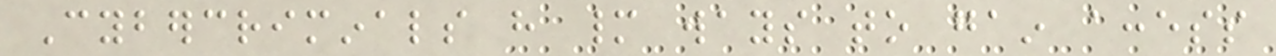Cybercriminals have many ways to gain access
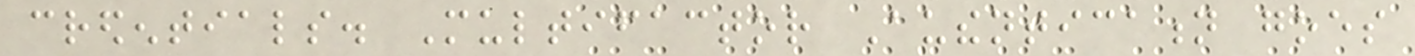credentials. Multifactor Authentication goes
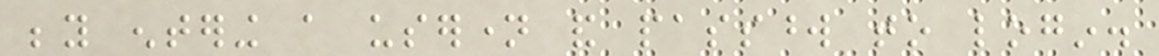beyond entering a username and password to login.
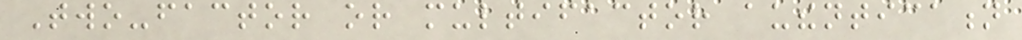Two-factor or multifactor authentication
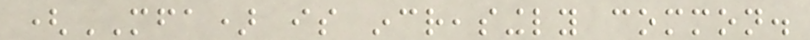(MFA) is increasingly common.
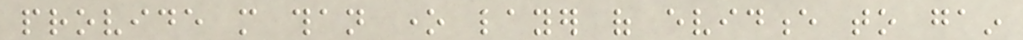provide more than one layer of evidence to gain
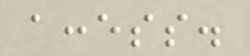access.
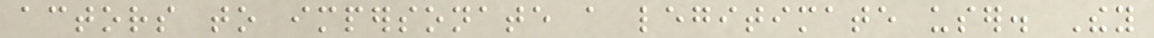actors to impersonate a legitimate user. They
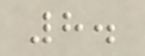8.
